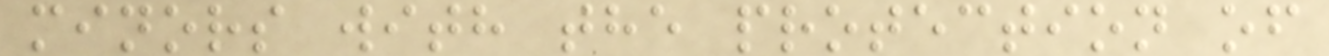minors with the protection of
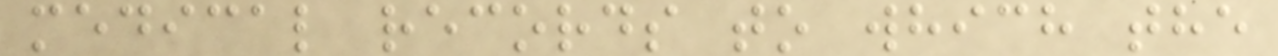medical records to which the
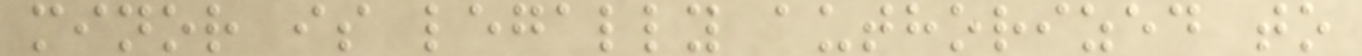minor is legally authorized to
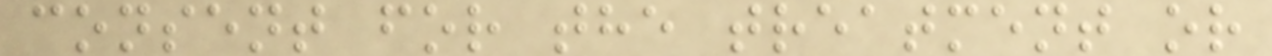consent for the treatment or
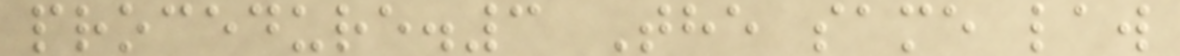procedure.3 The same law
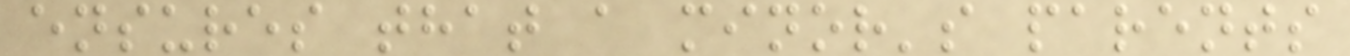ensures that a minor's parents
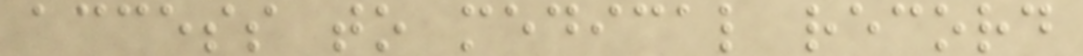access to medical record
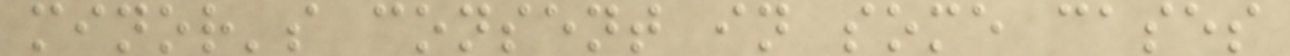minor's consent in some cases
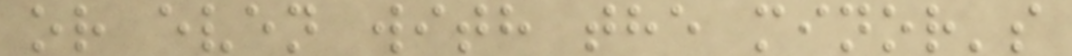or even with the minor's
